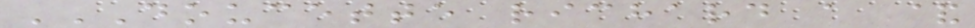DOUCETTE RICHARD A &
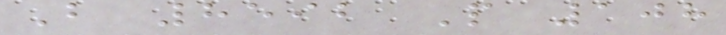B 8592 P 108
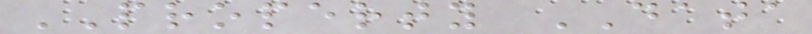PROPERTY DATA
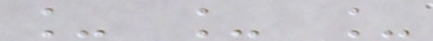_ _ _
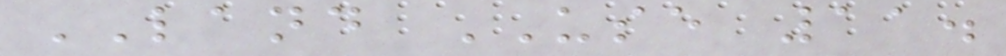LAND USE 11.
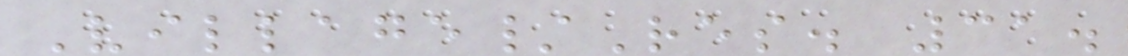Village/Res. 31.
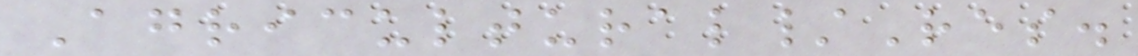Agricultural/Res.
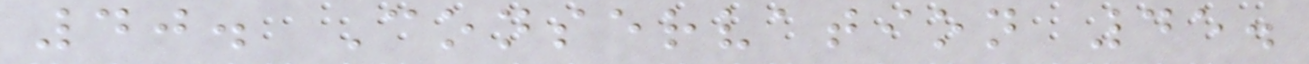40. Conservation 45.
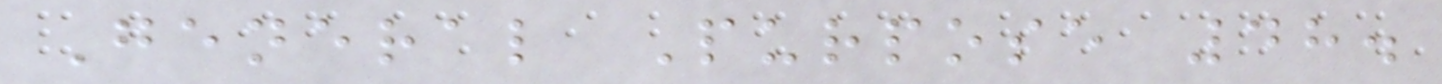General Purpose 48.
